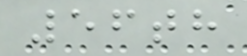56th
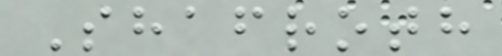Shafroth
